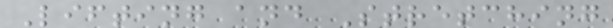Lifting and Stretching
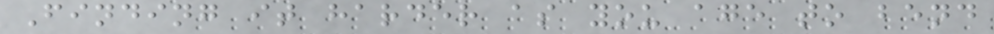Finding it harder as you age to bend
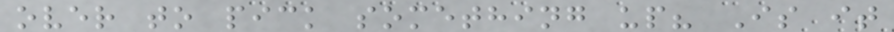over to pick something up? Is it
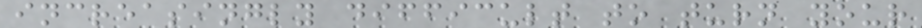increasingly difficult to turn your
